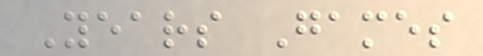Years Games
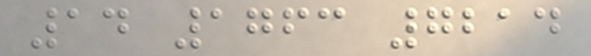14 1763 7214
